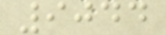9044
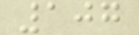107
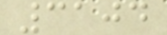3104
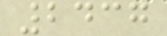2437
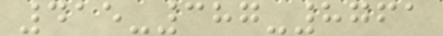415-387-8761
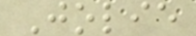Jolie
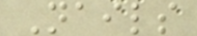Nails
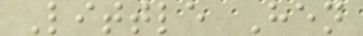Little Hen
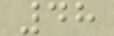48
